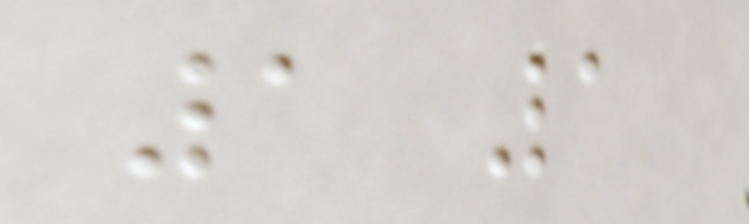1 1
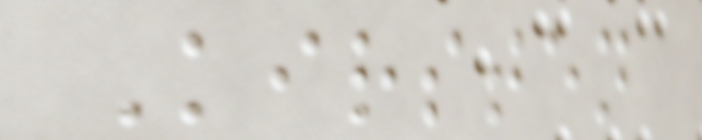Kirsten
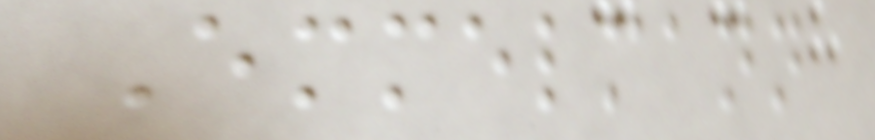Emmelmann
